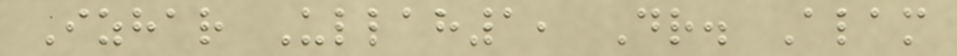Izhar Ullah1, Dr. Alam
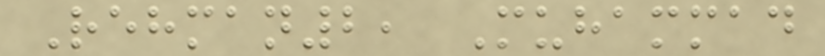Rehman2, Muhammad
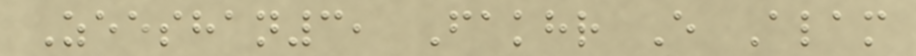Zeeshan3, Fakhr E Alam
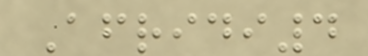Afridi4
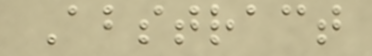Abstract
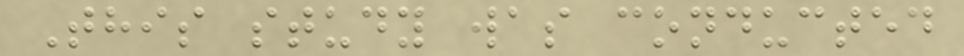This study was conducted
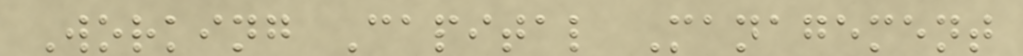Working Capital Management
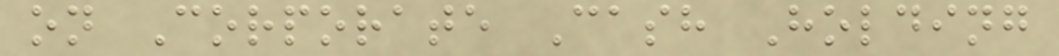on Corporate Cash Holding
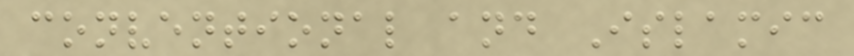conventional and Islamic
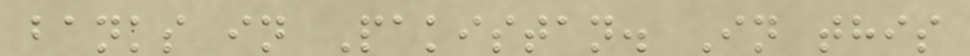banks in Pakistan. In this
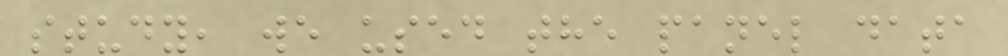study, we used the panel data
